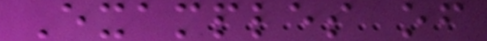Examples of
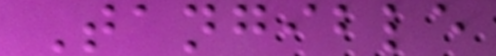Tangible
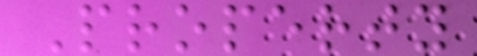Property
